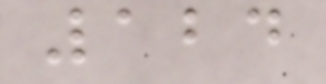124
